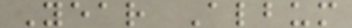Year Album
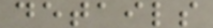details
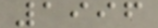1996
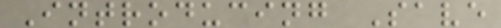Introducing Save
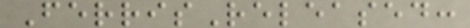FerrisReleased:
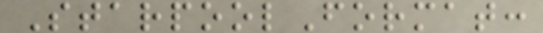StarpoolFormat:
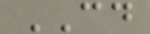CD
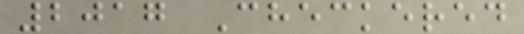2017 Checkered
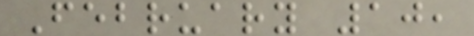February 10,
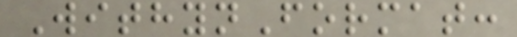WithynFormat:
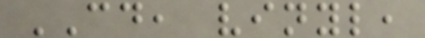CD, vinyl,
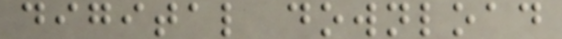digital download
